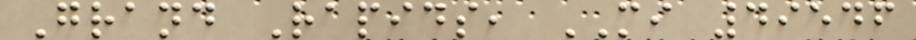Grand Rapids, MI 49546
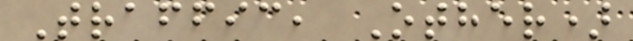Traffic, Other)
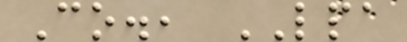Co., LPA
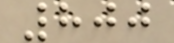800
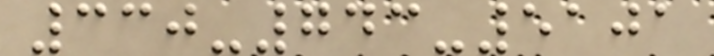330-743-5101
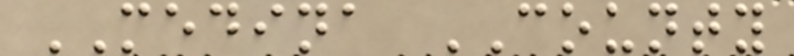MEDINA COUNTY
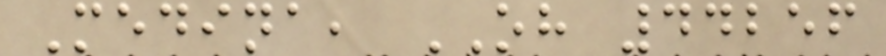Medina, OH 44256
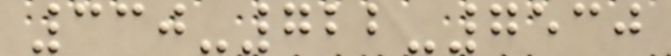330-722-7530
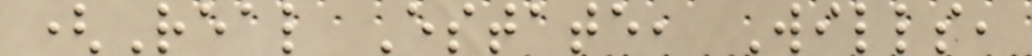(Real Estate, Wills,
